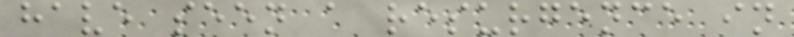have seen a resurgence in
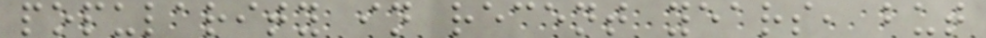popularity in recent years, but
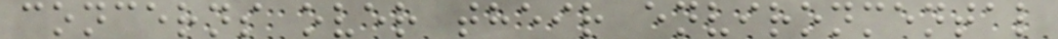concerns over their environmental
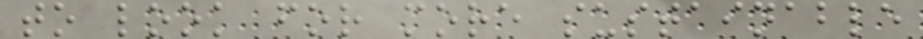to look for more sustainable
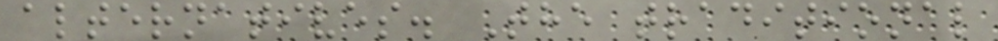alternatives. The traditional
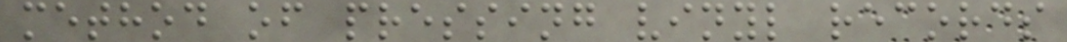method of pressing vinyl records
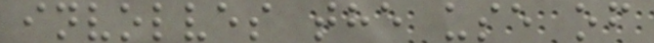involves the use of
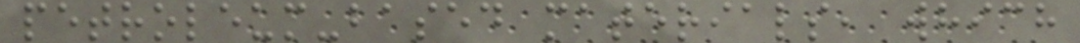petroleum-based materials, which
